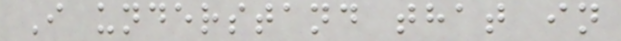I understand that in
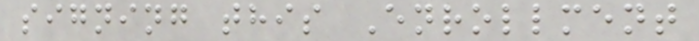signing this Enrollment
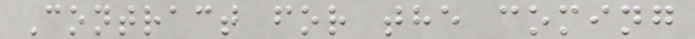Contract for the coming
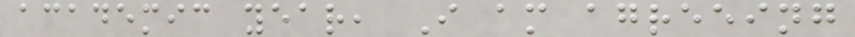academic year, I am agreeing
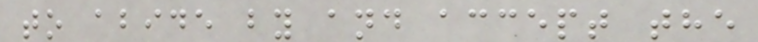to abide by and accept the
